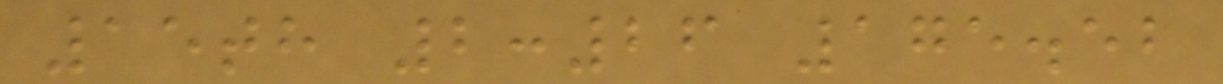15th 2:26 175.52
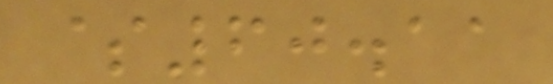$60.11
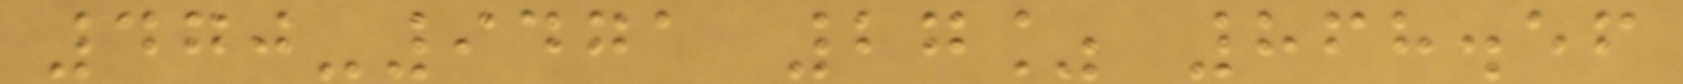470-9471 27% 868.56
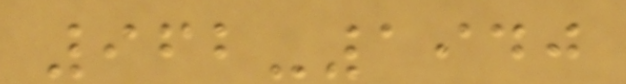962-1940
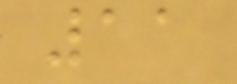11
